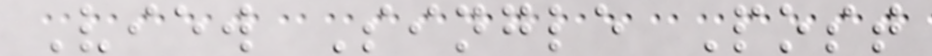View Single Post
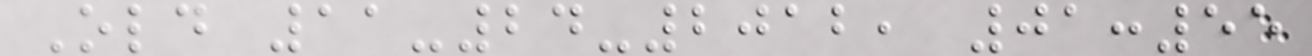Old 11-24-2012, 01:55
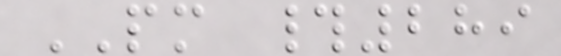PM #289
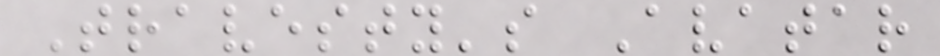Travesty's Avatar
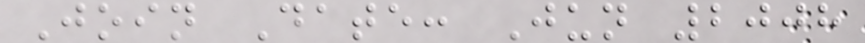Join Date: Jun 2008
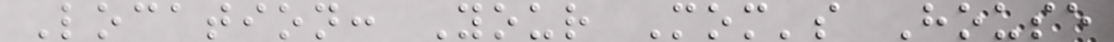Location: Your Mom's House
